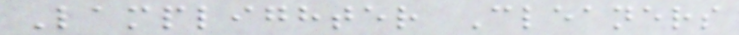Lamplighter Cleaners
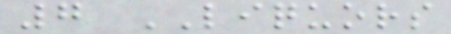7 LIQUORS
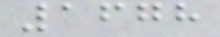1678
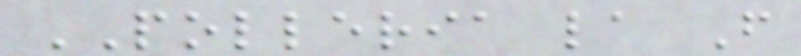POLLERIA la F
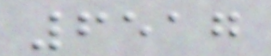6517
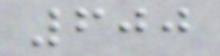600
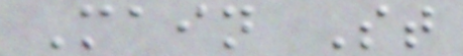Main St
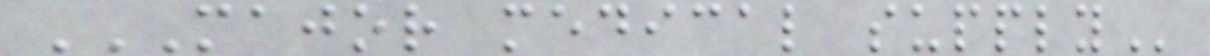MAJOR MEDICAL SUPPLY
